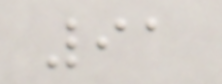91
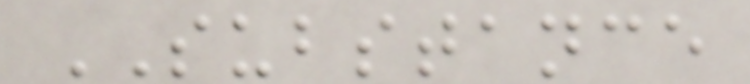SUBSTANCE
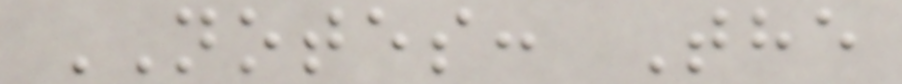NOTES: The
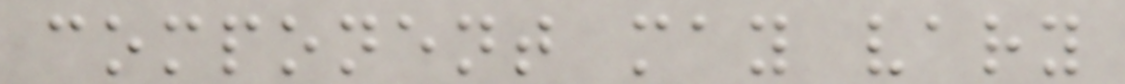component may vary
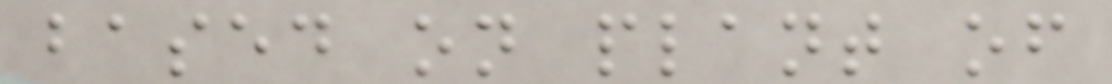based on plant of
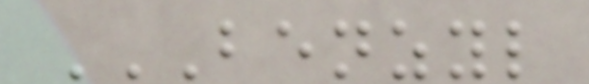BENZYL
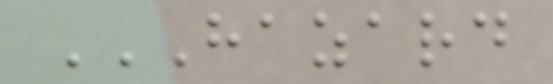HAZARD
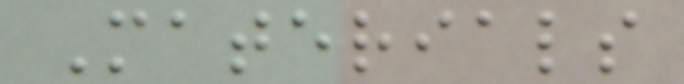Materials
